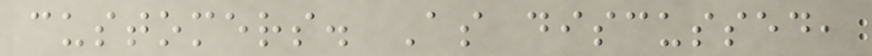customers. As discussed,
